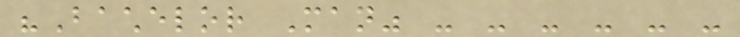"Bachelor Man" - - - - - -
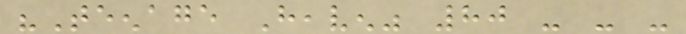"Teenage Heaven" 80 - - -
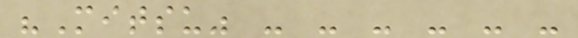"Mitsu" - - - - - -
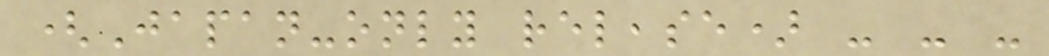(Japan-only release) - - -
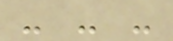- - -
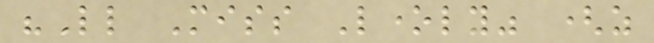"Little Miss Lonely" (as
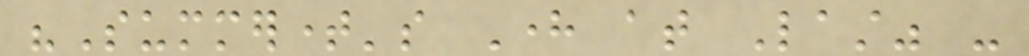"Summertime's Here at Last" -
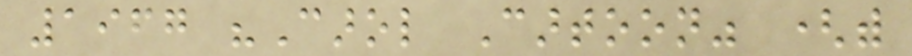1967 "Carol Cartoon" (with
